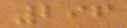296
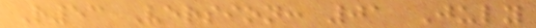R53 Version: 01 July
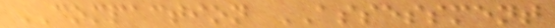COMPACTION ASSESSMENT
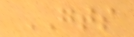GTS
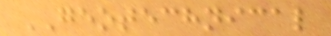GEOTECHNICAL
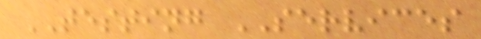TESTING SERVICES
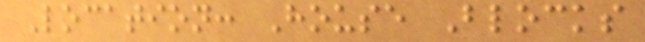Location: House Blocks
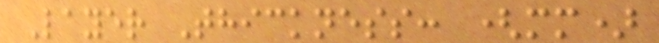Layer Thickness: (mm)
